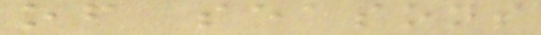of seasons
